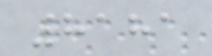8181
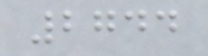2744
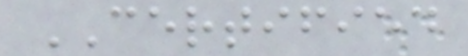CERTIFIED
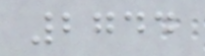2744
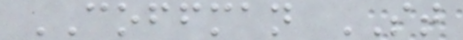COFFMAN ST
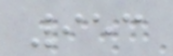953
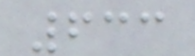633
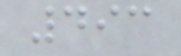493
